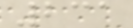231
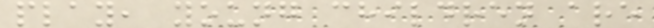play, young children are
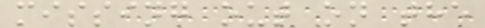missing out on the
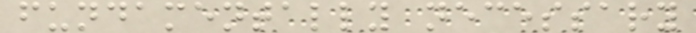fundamentally necessary
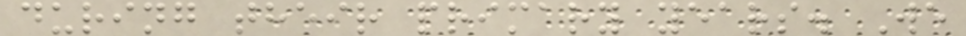during their primary years. We
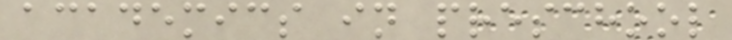academics in preschool
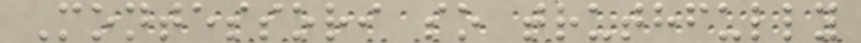Montessori so truthfully
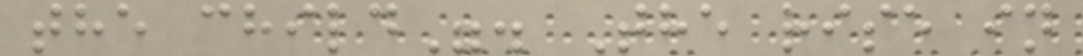the child". The rise in
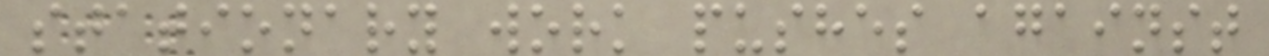stationary work pushes against
